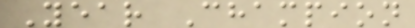Year Champion
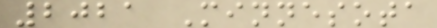2021 Minnesota
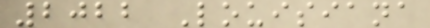2022 Louisiana
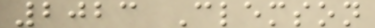2023 Clemson
